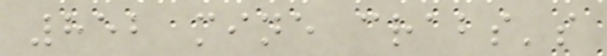852 mine crabs's
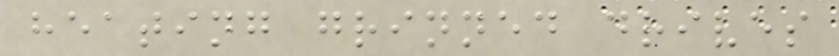heating grinned drives
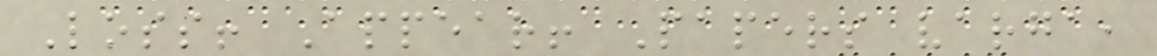Loss! Appear! Papers varga,
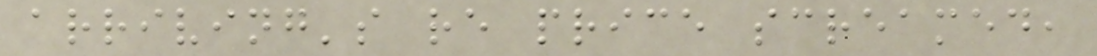arriving's re price screamed,
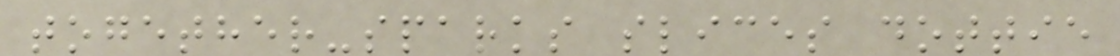together-sparks slices dottie
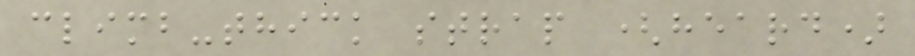climb-thick strap (heard)
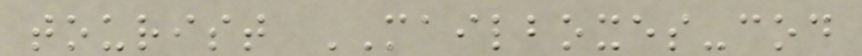tourist MAILBOXES-cod
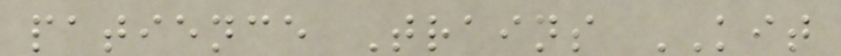patience Trains KIT
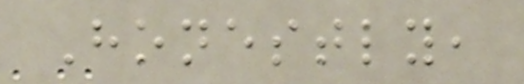Honestly,
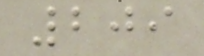209
